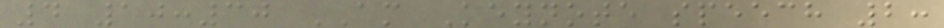4 10:30 AM Keynote speech 2:
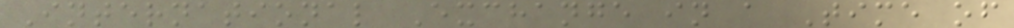International Exchange in a Time of
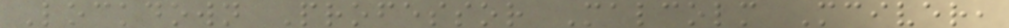Lockdown Professor Malcolm Mciver,
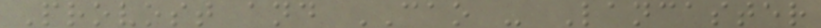Provost and CAO - Lancaster
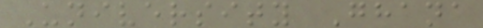University Ghana
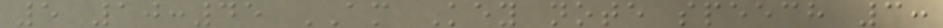5 10:45 AM Key note speech 3:
